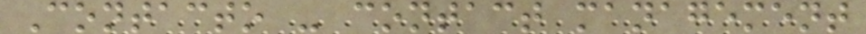Contacto - contact management
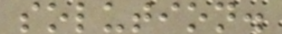solution.
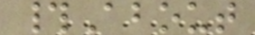#About
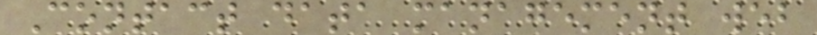Contact data management web
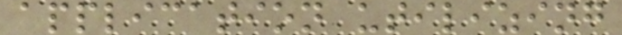application utilizing
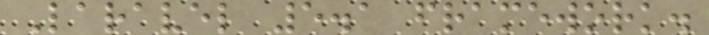Laravel 5.1 framework.
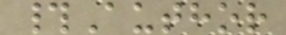#Author
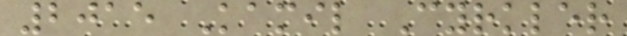2015 Kamil Cyrkler
